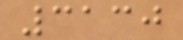3130
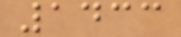1433
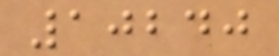10240
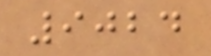9024
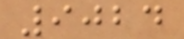9024
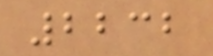2232
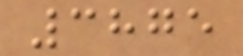3875
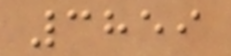3859
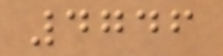4746
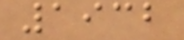1932
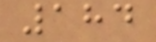184
